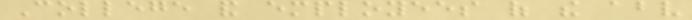College and employees of the above
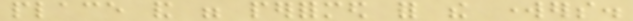place and were performed for the workers.
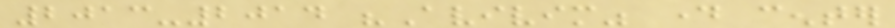2013-2014 "Avivim" day center
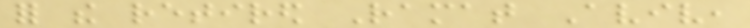for the retired Ramat Aviv,
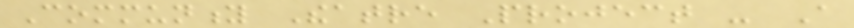Community Theatre Project - A
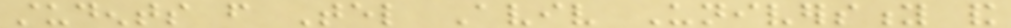students from Tel Aviv University and
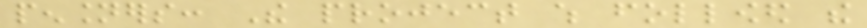pensioners: The project which followed the
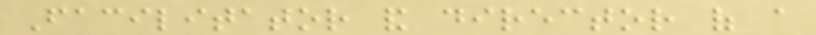Facilitator and director of a
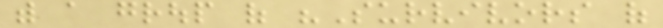with a group of "Survivors of
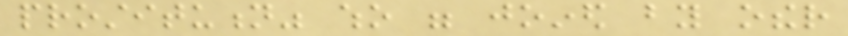prostitution" who were joined by other
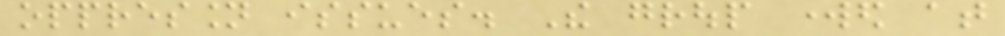oppression issues. The group worked at
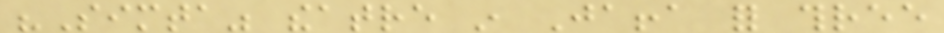"Simta" theatre in Jaffa for three
